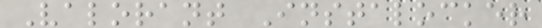Valorant Instalocker
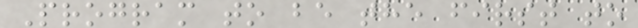Program to be the first to
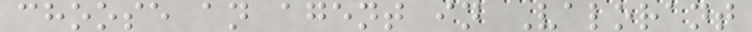choose an agent in Valorant
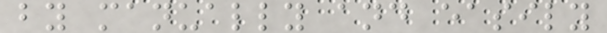by manually and easily
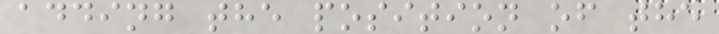adding the position of the
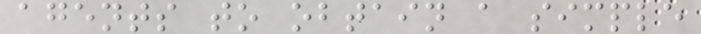agents to obtain a simple
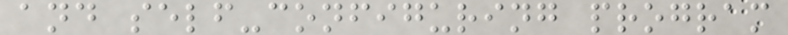and self-configuring program
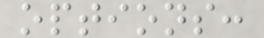options:
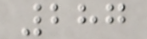287
